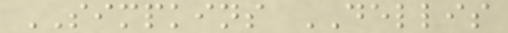SIMPKINS DELLIS
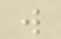w
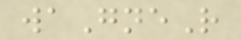waGneR
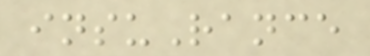insuRance
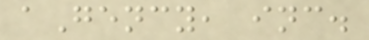aGency, inc.
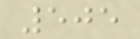505
